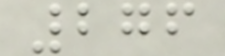276
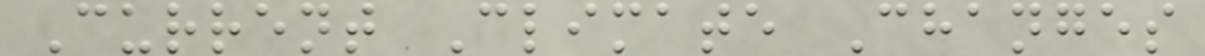Current Climate Changes
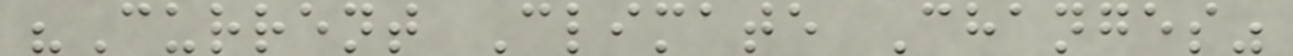"Current Climate Changes"
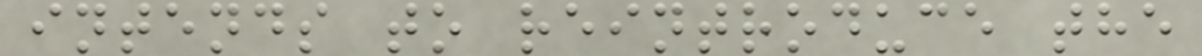intends to reintroduce the
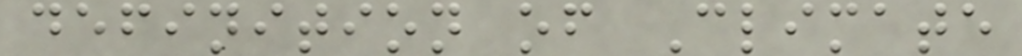definition of Climate
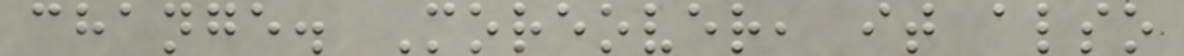change. Moreover, it also
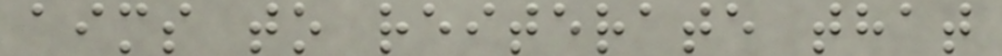aims to reiterate that
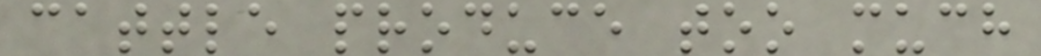cattle produce too much
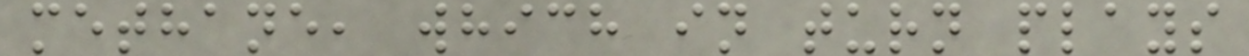methane, which in turn plays
